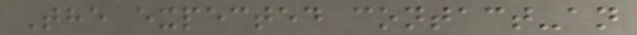The expected contact-an
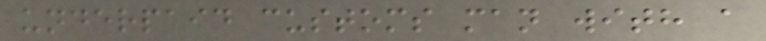underpaid customs man with a
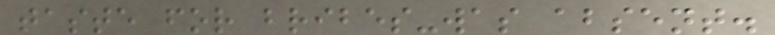taste for bribes-was absent.
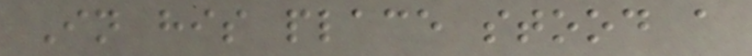In his place stood a
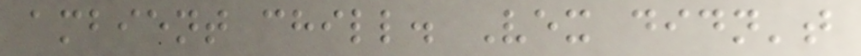ambient chill. Vex didn't
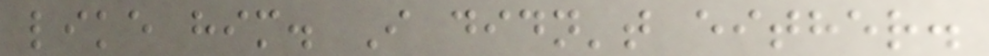like him. I didn't either.
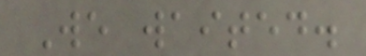We waited.
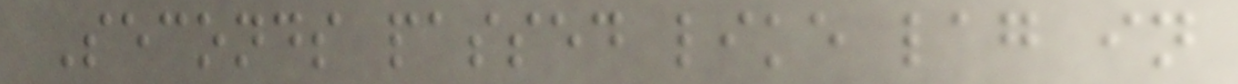Seconds passed like lag in
